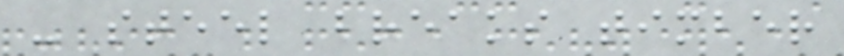- steel breaks timber
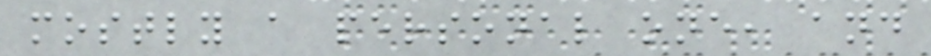mostly a personal one, and
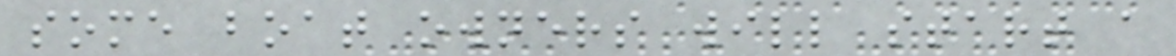some boat owners will start a
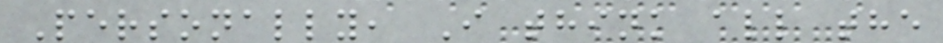Personally, I think all the
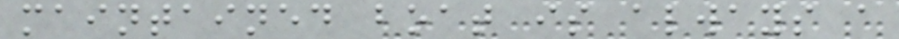maintained boat is always a
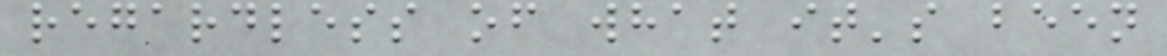regardless of what it's been
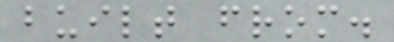built from.
